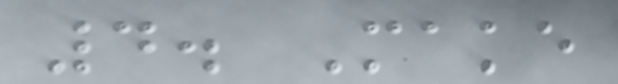4. Make
